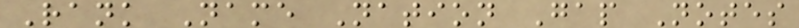Rank Name Nation Gap Notes
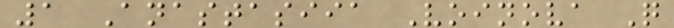1 Anastasiia Voinova Q
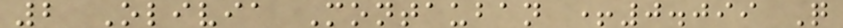2 Olivia Montauban +0.099 Q
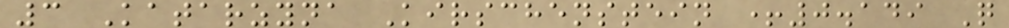3 Katarzyna Kirschenstein +0.149 Q
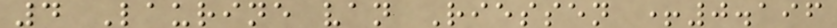4 Laurine van Riessen +0.196
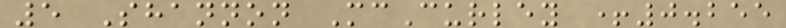5 Shannon McCurley +0.255
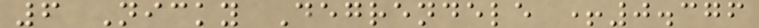6 Nicky Degrendele +0.376
